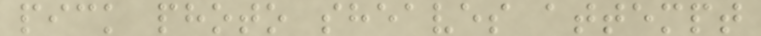pick photo sheaves attempt
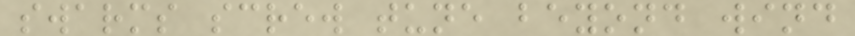swarms screw tune beyond wind
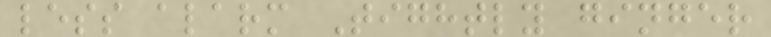less alarm Tightly ginger
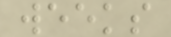weeks
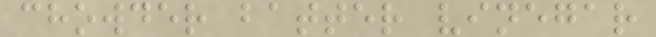chowder batter vinegar
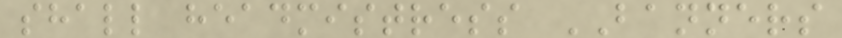shall headmistress BANNERS
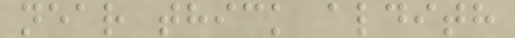near thick aldith
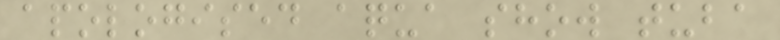apologised aqua show tuba
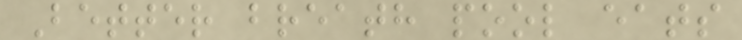Better breath pool eats
